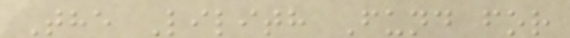The Lilith Fund for
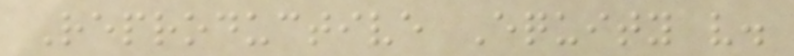Reproductive Equity v.
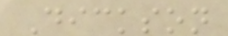Dickson
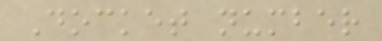Docket number
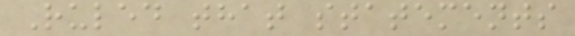Ruled that statements
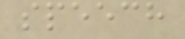speech
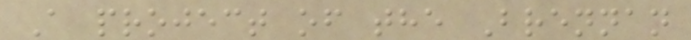A project of the Brennan
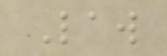Law
